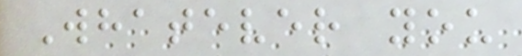Whatever you
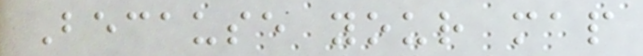Because your map
